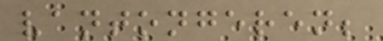vantongeren;
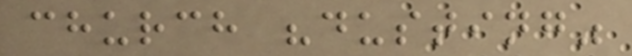church "dusting"
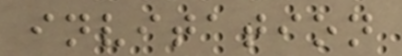invitation
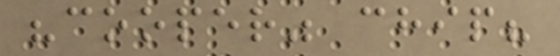"cooper" chip?
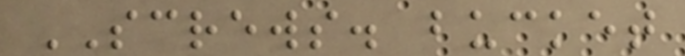SCREWS. bucket
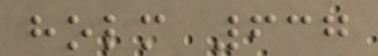holm 637
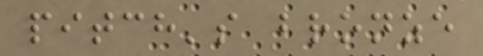pitch's bronze
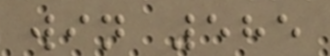win 585
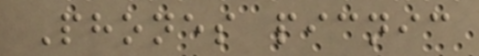Phones picnic
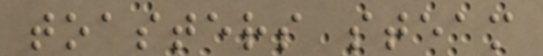toasters steam
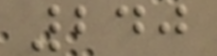240
